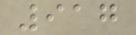917
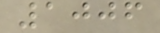1006
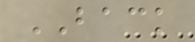BACK
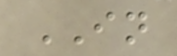IN
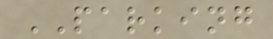PARKING
